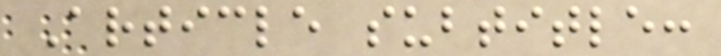Article subtitle:
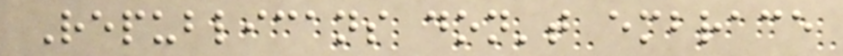Republicans don't embrace
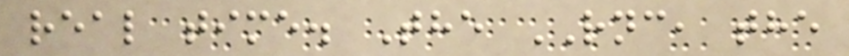real time. The RNC, the
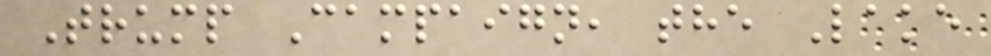Trump Campaign, the Lake
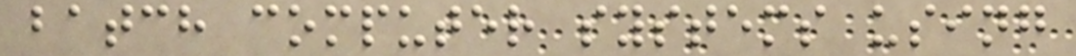batch computer systems using
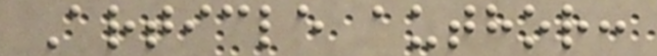Article author:
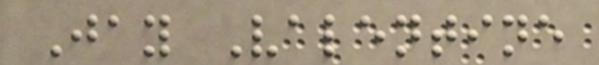Jay Valentine
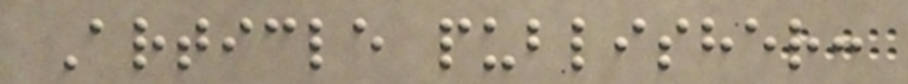Article publisher:
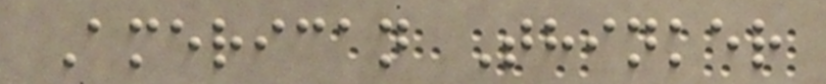American Thinker
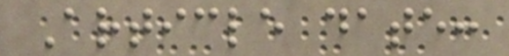Article date:
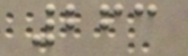263
